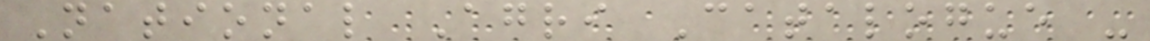National Agri Catalogue -
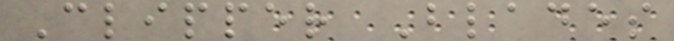Clipper Blades
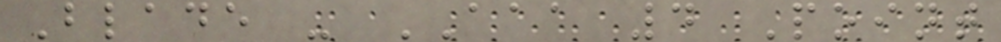Blade - AAA 4 Point
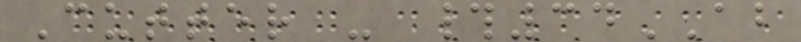Cutter - #34AB
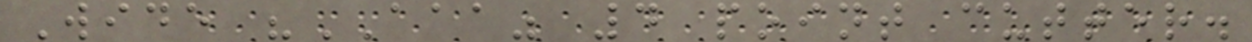Wide "AAA" 4 point cutter.
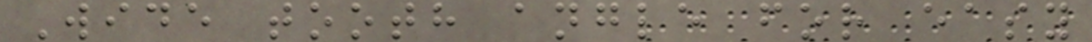Wide tooth angle for easy
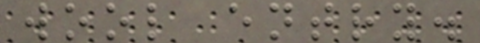wool entry.
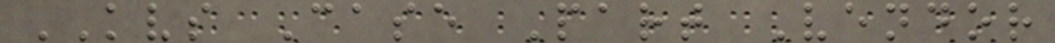KVS Case Part Vendor
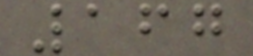167
